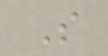S
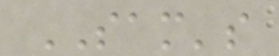SAM's
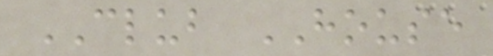CLUB HOUSE
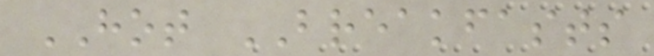HOT BREAKFASTS
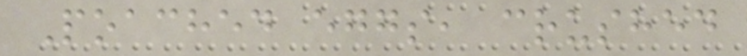Poached eggs, crushed
